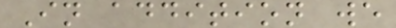In addition we
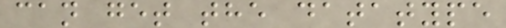can get the datatype
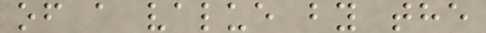of a value by the
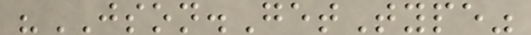"JSON.GetType"
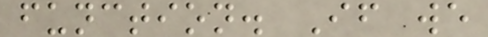function. If we
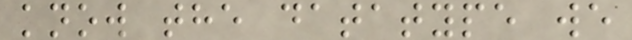know the datatype we
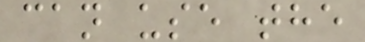can use the
